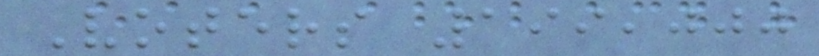Voters 199,000
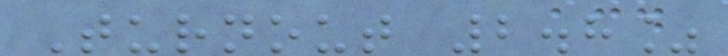Turnout 2.8%
